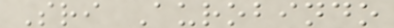Sri Aurobindo
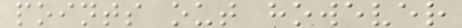points out however
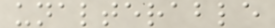unalterable
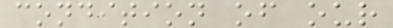condition of our
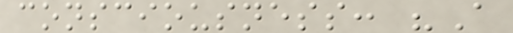consciousness: "A
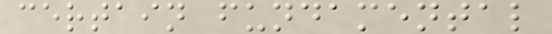certain fundamental
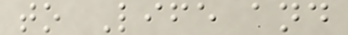to Life and
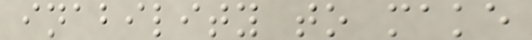inability to make
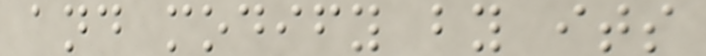and modify by its
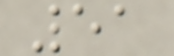51
